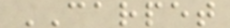CARPET
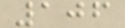106
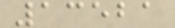13521
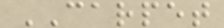CARPET
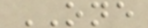ONE
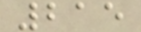215
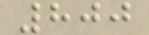800
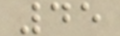45
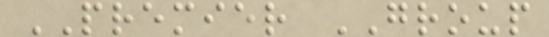PREMIER GROUP
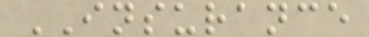INSURANCE
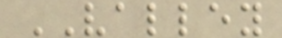VALLEY
